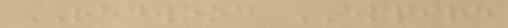REDWOOD EMPIRE
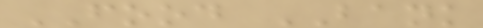FOOD BANK
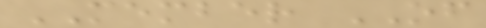MEMBER OF
